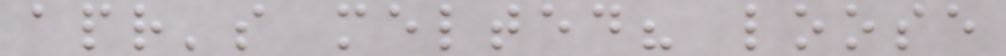apr's melted? loose
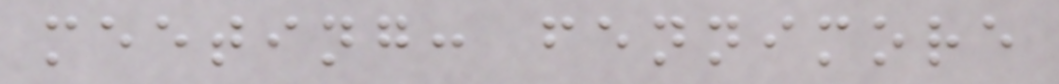meeting: fennimore
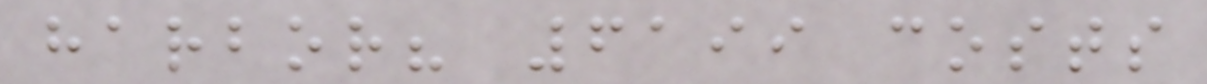harbor? 6199 costs
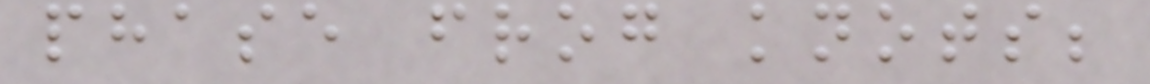phase frog knots;
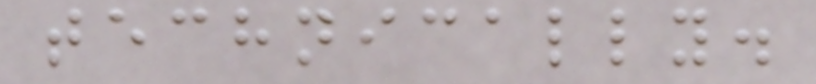technically.
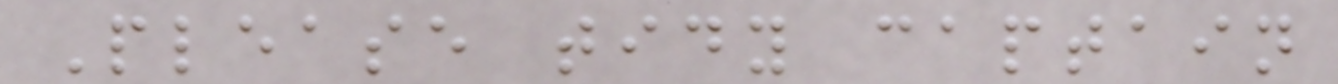Please tidy captain
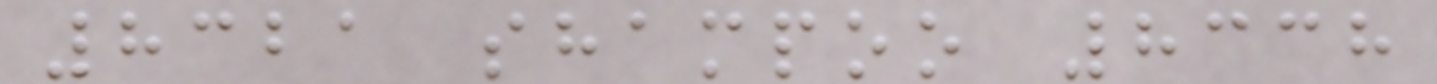8321 shampoo 8338
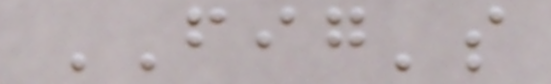FIG's
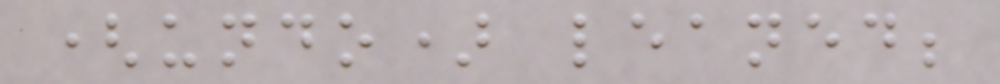(undo) leaned;
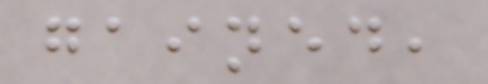gained,
